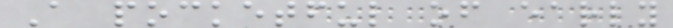A pocketful of early
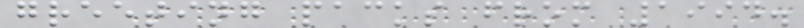greeting packs from 1994.
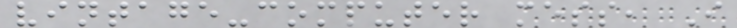vintage-computer mess, I
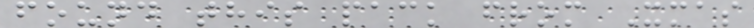found this pack from Xmas
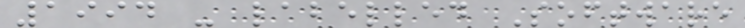1994 - labelled Software
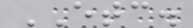ETC.
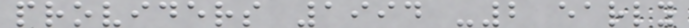providers 1994 -2 early
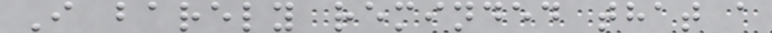I barely reminded that a
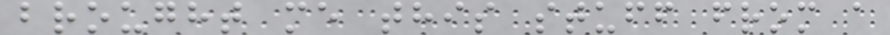brought me this stuff from a
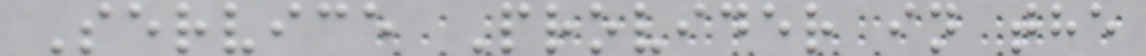Service Provider in the
